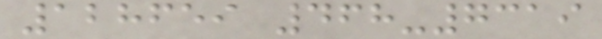128659 468-7319
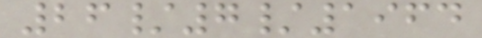26/7/1964
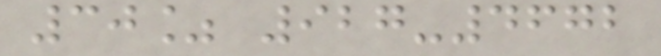30% 927-4672
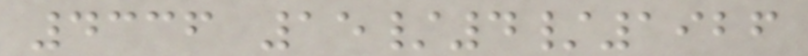4336 15/4/1926
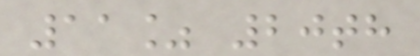11% 20th
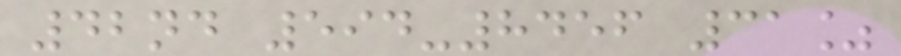42nd 594-8456 31%
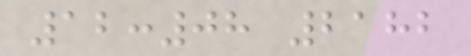12:08 2182
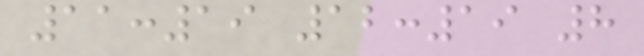11:19 12:19 8
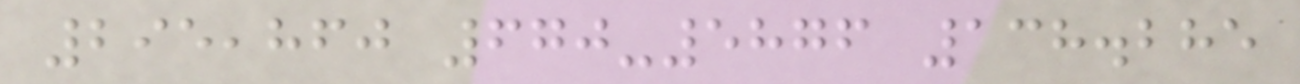295,860 670-5876 138.285
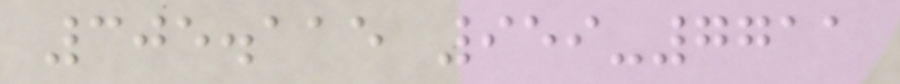305.115 959-7711
